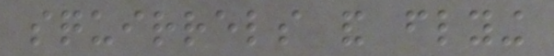squirrels and flying
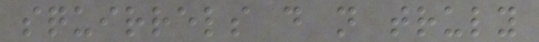squirrels do not truly
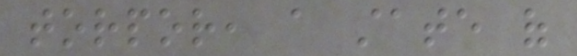torpor, a state of
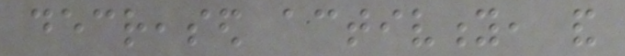decreased activity, and
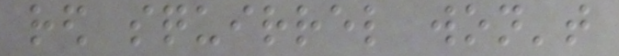red squirrel won't
